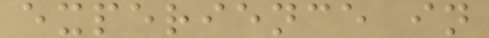experience in
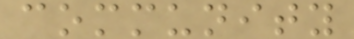community
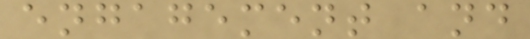engagement and
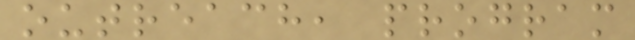outreach, program
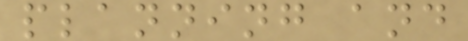planning and
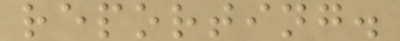reporting.
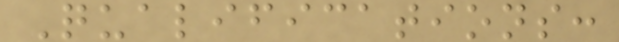Qualifications:
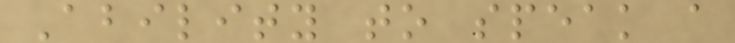Ability to speak a
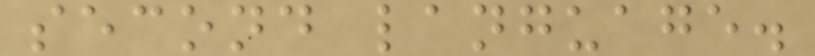second language.
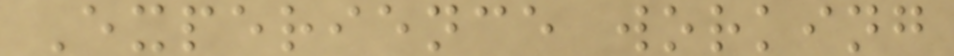Experience working
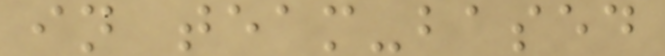in team-based
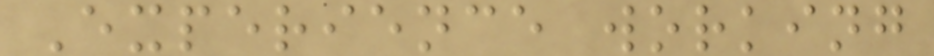Experience working
